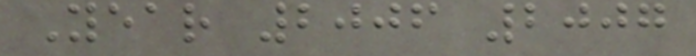Year 2006 2007
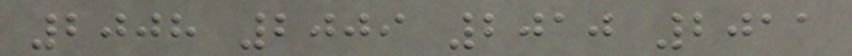2008 2009 2010 2011
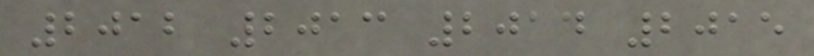2012 2013 2014 2015
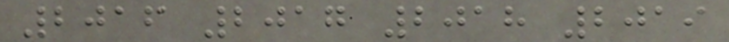2016 2017 2018 2019
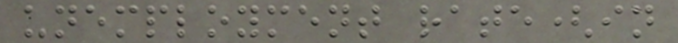unemployment rate(in
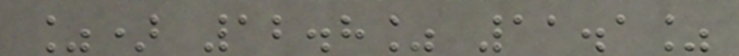%) 12.8% 11.1%
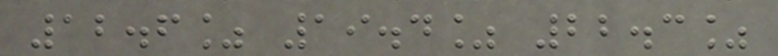12.6% 19.4% 22.3%
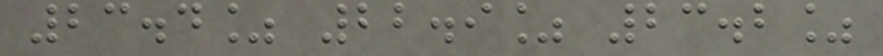23.4% 22.9% 23.2%
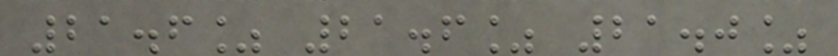21.6% 21.6% 21.0%
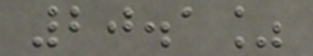20.1%
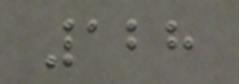128
